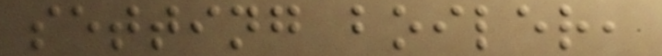setting boiler,
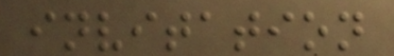invitation
